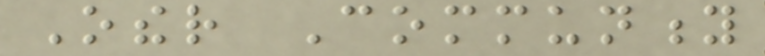Other Community
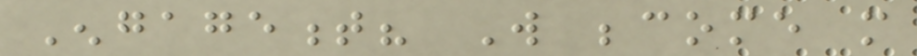Engagement? Will become more
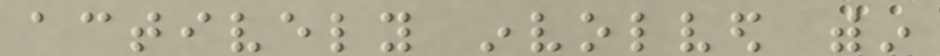actively involved within
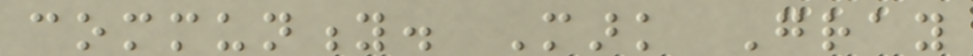community. Mark Gray
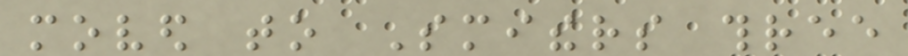moved to Smithers three
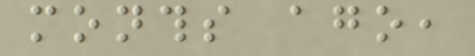months ago,
